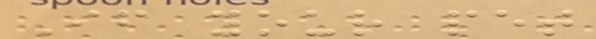If your pet
